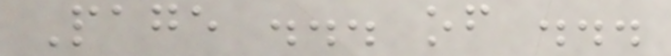Page ... of ...
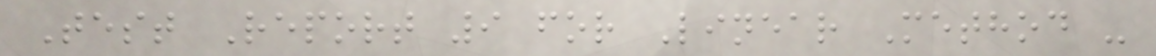Test Report 9 for Linear Method -
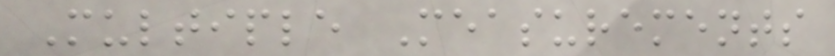Multiple Measurements
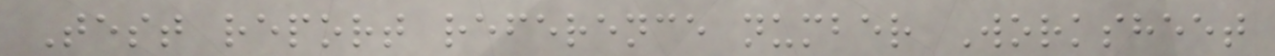Test report reference number Worksheet
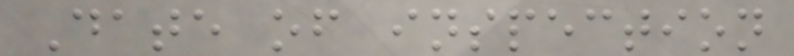Date of inspection
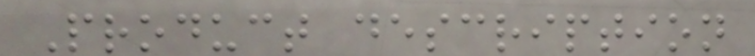Product description
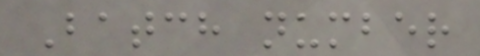Batch number
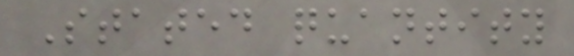Stated quantity
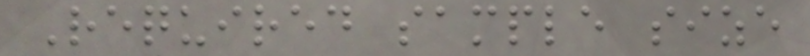Required sample size
